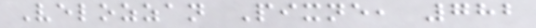Velozzan Pixne, 782
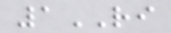1RI
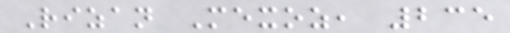Rizan Mexoz, 235
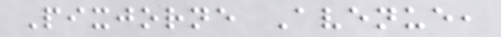Pixjorne Avenue,
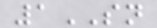1SN
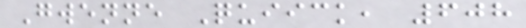Gwenne Quiick, 608
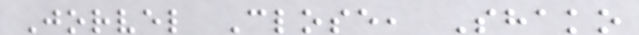Jorvel Close, Shako
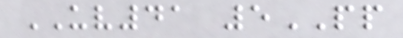UV41 5PP
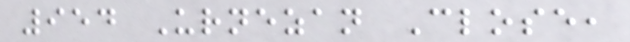954 Urnezan Close,
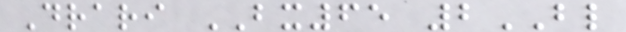Drari BX65 2BL
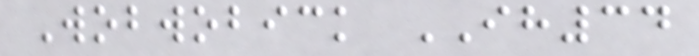Wobwobick IH34
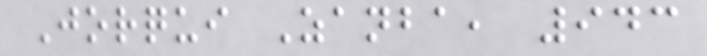Jorqui Zanba, 943
